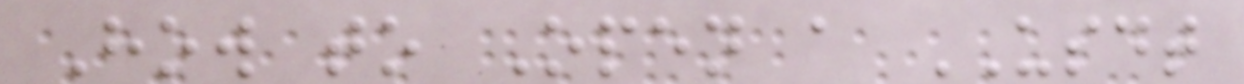How to Open a USDT
